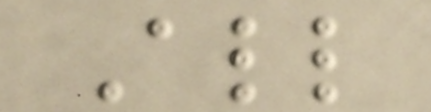All
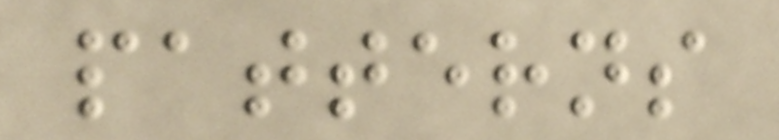patterns
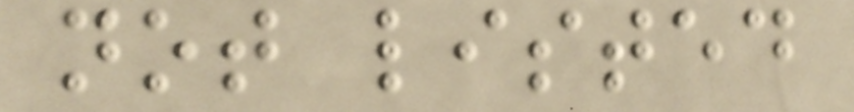not listed
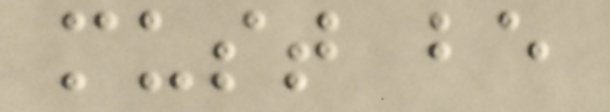must be
